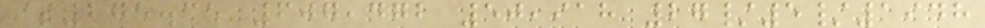$275.35 607,472 50,918 27/5/1948
